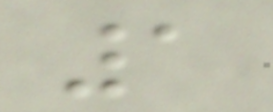1
